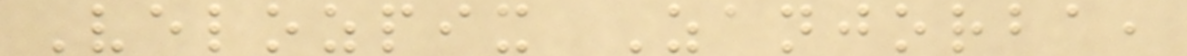Velozpix Zanjorba,
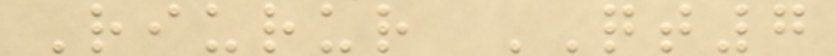Riurur QT7
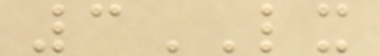3LX
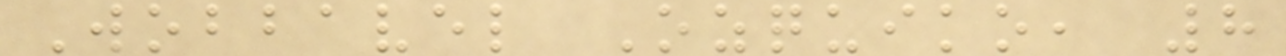Wobbavel Ozquiko, 8
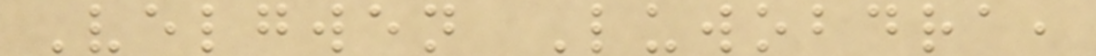Velgwen Luwobdra,
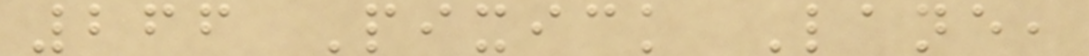266 Pixick Lane,
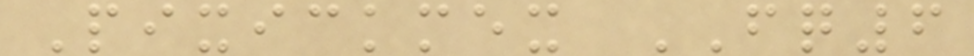Pixickmex FQ6
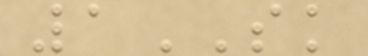1SK
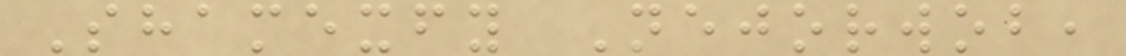Shamexfy Nejorwob,
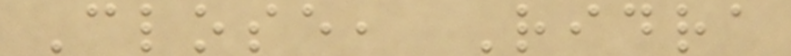Close, Ridra
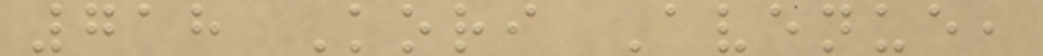718 Kori Avenue,
